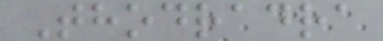Thodradra
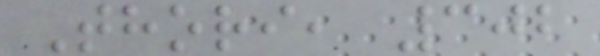Thori, 302
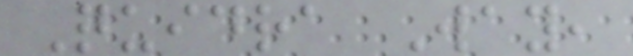Quidra Way,
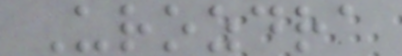Urozdra
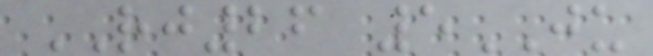RJ26 5JU
